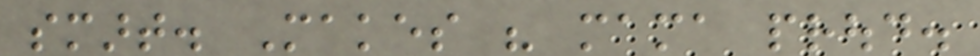smart. Makes his mama proud.
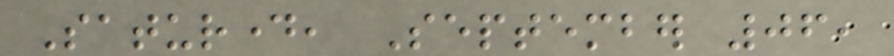Saturday, September 06,
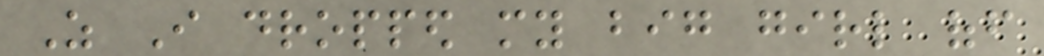As I dropped my big girl off
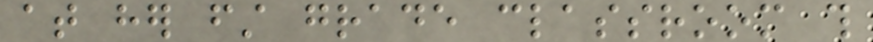at her first grade classroom this
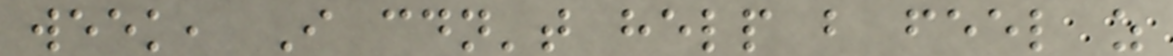week, I couldn't help but feel as
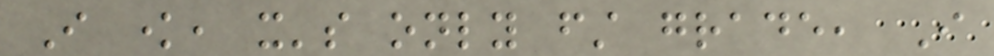I know, it's only first grade, I
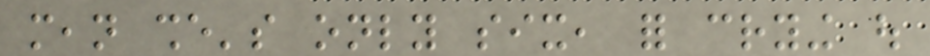mean she's only six, for crying out
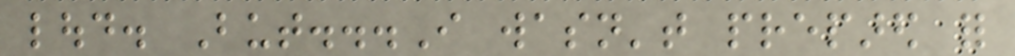loud. But...I wasn't prepared for
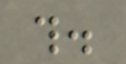this.
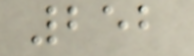252
